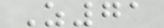Z71
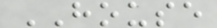HOUSE
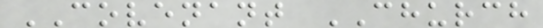COVENANT CHURCH
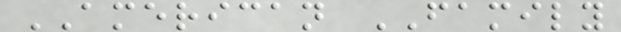AMERICAN FAMILY
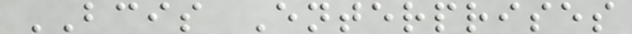BCIS Enterprises
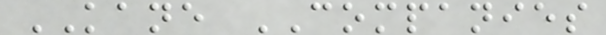KANE COMPANIES
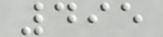495
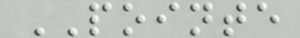POINTE
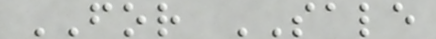FOR SALE
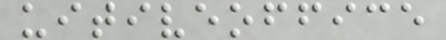uitiveoffice
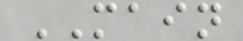MAIN
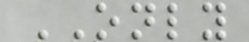ONLY
